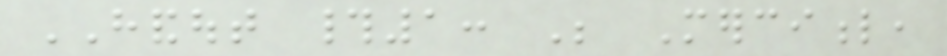HANDOUT #1: Be Merciful,
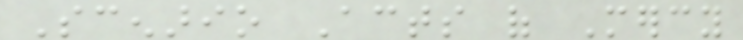Scenario Acts of Mercy
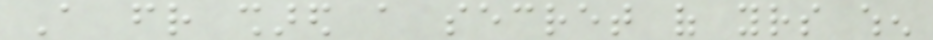A friend shared a secret of yours when
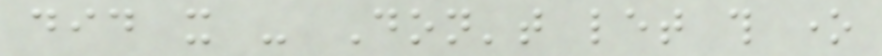did it - Don't let this one
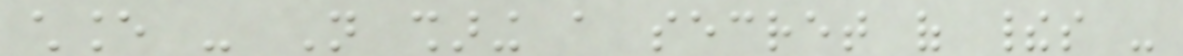chance - Not sharing a secret of theirs -
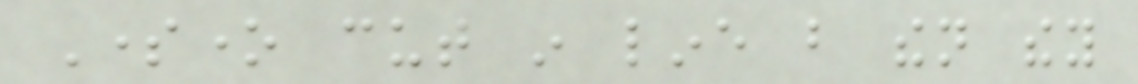Someone cut in line but then they
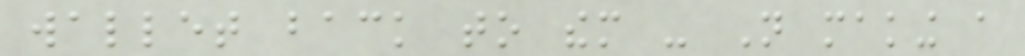wallet back to them - Not making a
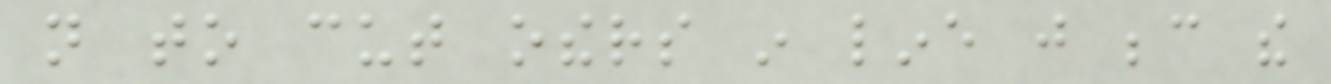not to cut others in line just because the
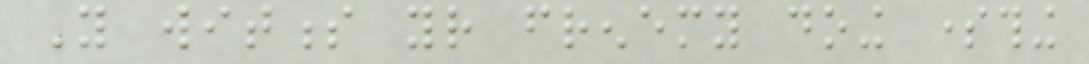You witness your frenemy doing something
